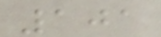101
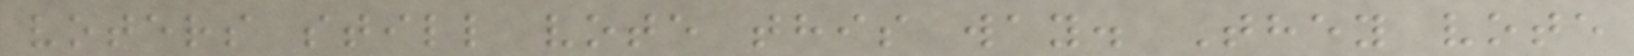voters still vote this way. They vote
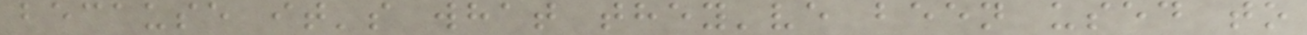because it's what they've been used to
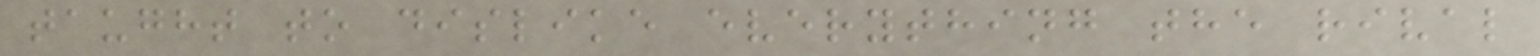taught to dislike everything the rival
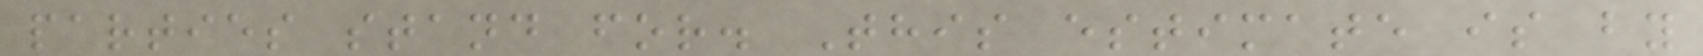parties stand for. This estimate is by
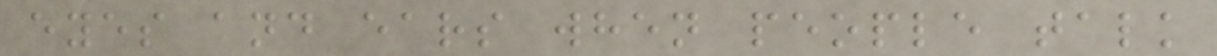eyes and ears when people talk
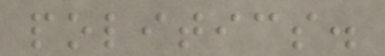politics.
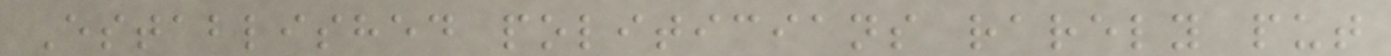Established politicians rarely put
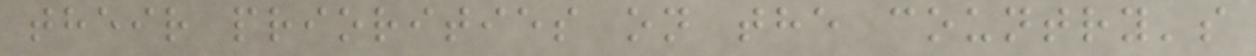their priorities on the country's
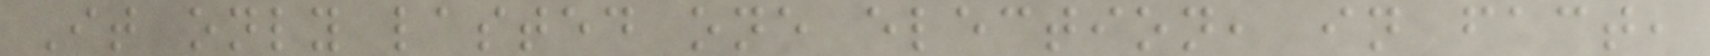It only lasted one election, in fact,
